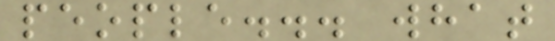people... what
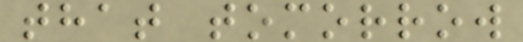that tomorrow
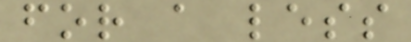for a less
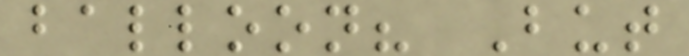balloon? But
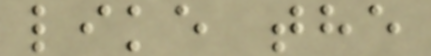like the
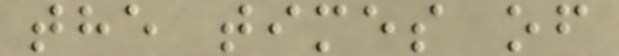the times of
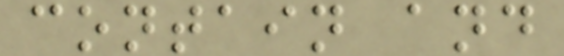contain and
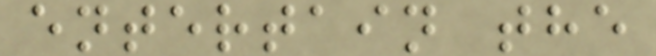entertain the
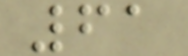61
